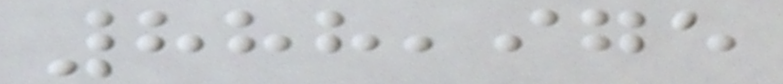888,975
